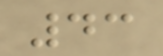43
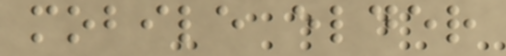mobile elder
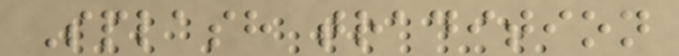Splash tradition
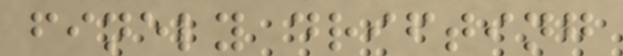finely drifting
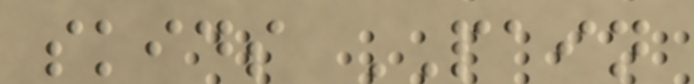skids PAIN
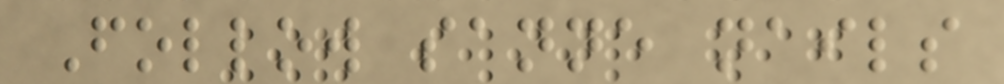Follow sanne nails
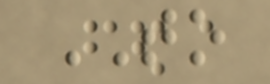TO
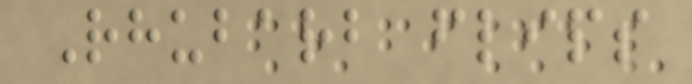Rhubarb flips
